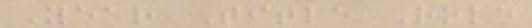Year Title Role
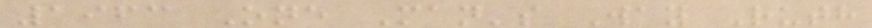1963 One Man's Way Ruth
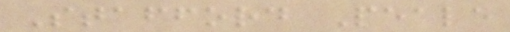Stafford Peale
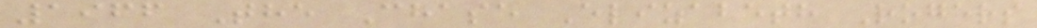1966 The Chase Elizabeth Rogers
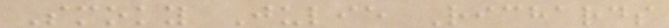Smoky Julie Richards
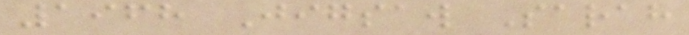1968 Jigsaw Sarah
